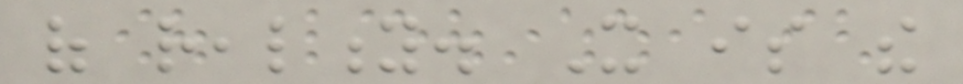of reality. It is the
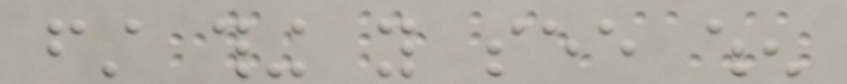first thing you see when
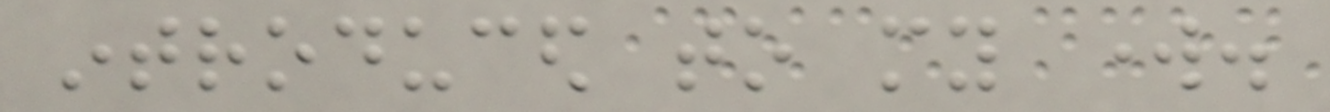introduced to my work.
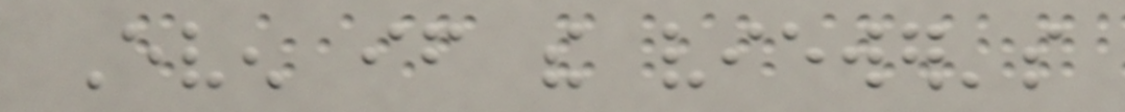Even if the viewer's
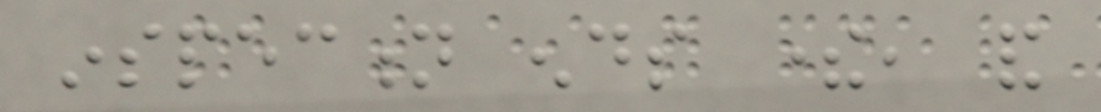inspection ends there, and
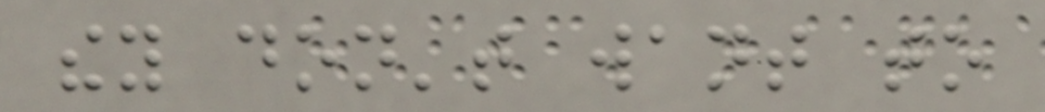they don't want to
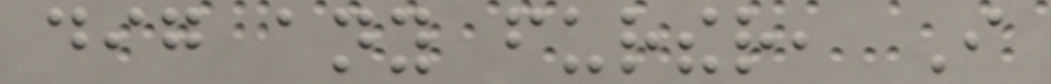dig any further, I
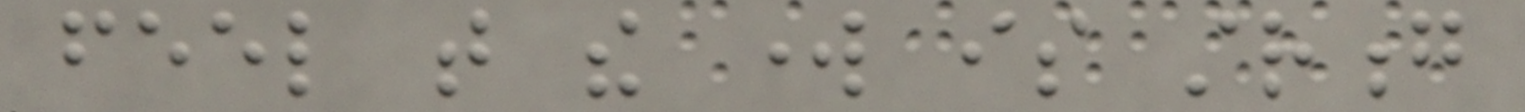feel that the work is strong
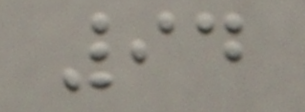94
